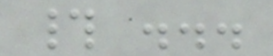# ...
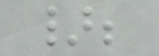};
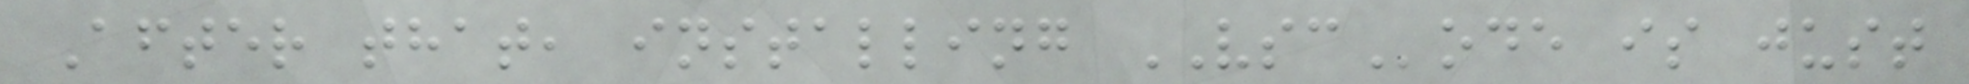After that, installing VSCode is just
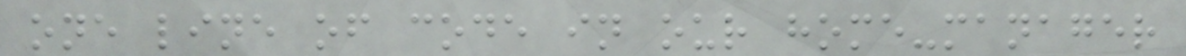one line of code in our home-manager
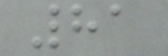81
